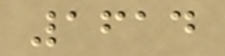1614
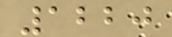1220
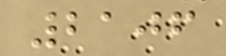2106
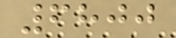6800
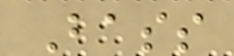Bass
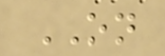ON
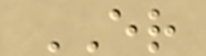ER
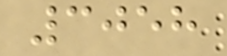3058
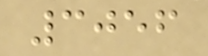3056
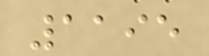1195
